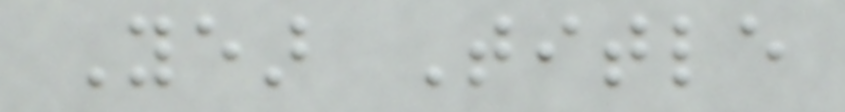Year Title
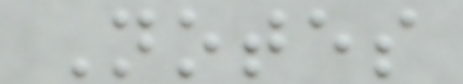Notes
